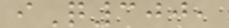iQ300,
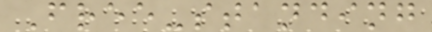Free-standing
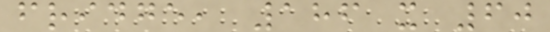fridge, 186 x 60
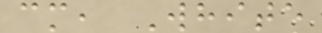cm, White
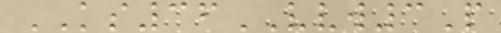KS36VVW3P
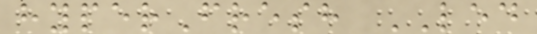hyperFresh LED
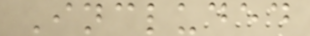Included
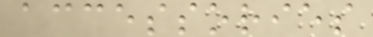accessories
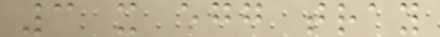3 x egg tray
